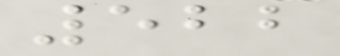522
